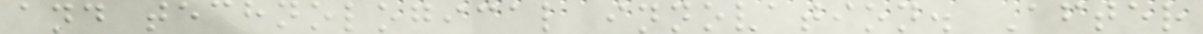and technological innovation. After
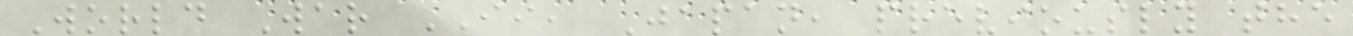World War II, Japan, previously the
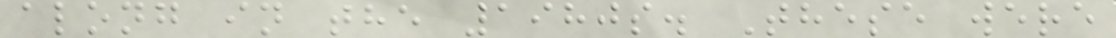along in the 1980s. These were
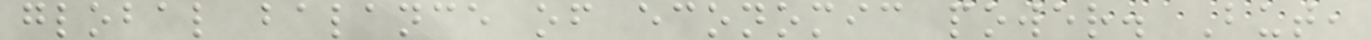global balance of economic power. But,
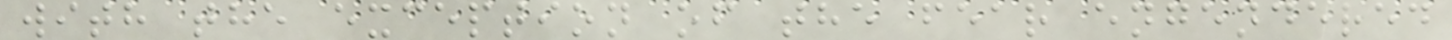with the exception of the fear engendered
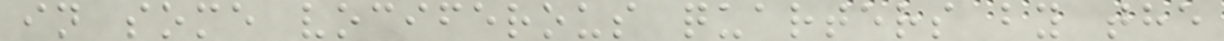in some vociferous quarters by the
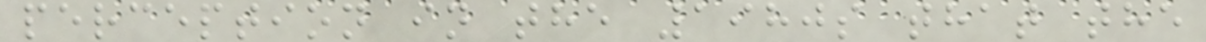perception in the 1980s that the
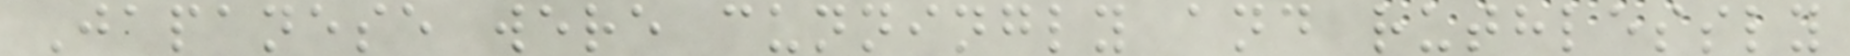Japanese were cunningly and ruthlessly
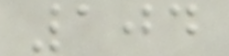104
